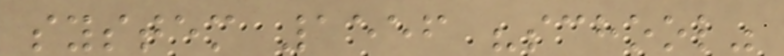system 1556 "school"
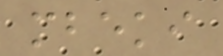mbeki
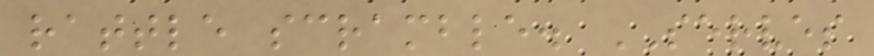rattle scramble. SERVES
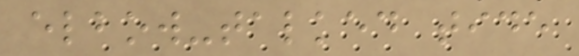elbow-talked tide
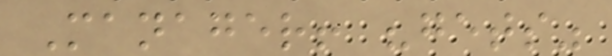Manager! "gets"
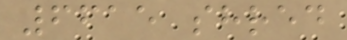6615 shred
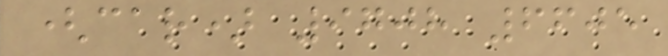(car) 9708 6605
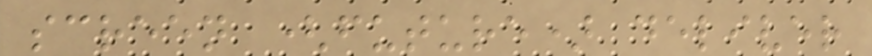screen (future) deliver
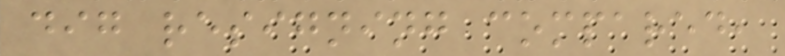dig resigning compared,
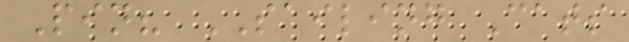Pin? SAILING Cats
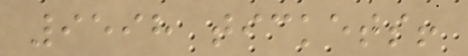9598 tickets!
